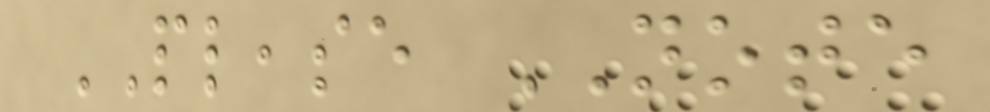PLEASE NOTE
